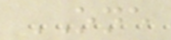ONE
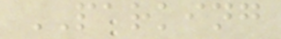PARKING
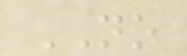NO
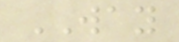WAY
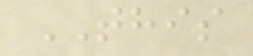THIS
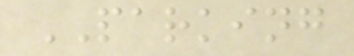PARKING
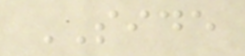SIDE
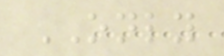ONLY
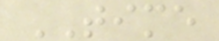TIME
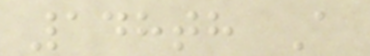148th A
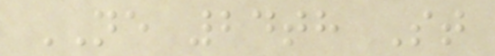NE 24th St
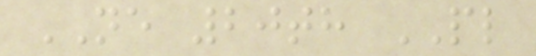NE 20th PL
